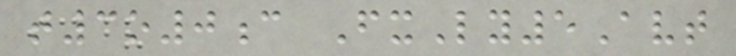t3o0c FxLy5Avt
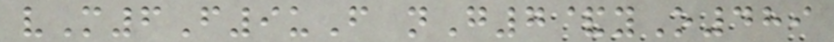vM6F9uF nG7&yO489
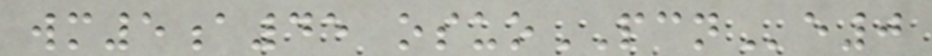wm5a45 osuoPCNe0
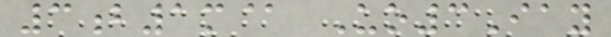3b1m@ Uo3Iay
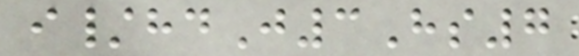i/hdJ3Hs7
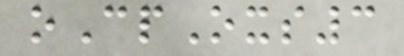oCpOxs3
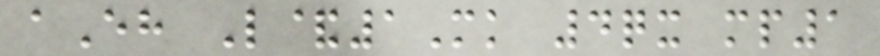aEh L&1Mk 4qx mp1
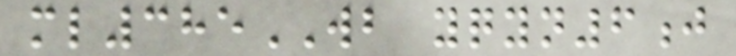ml385WB yqyn6j
